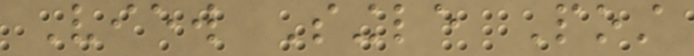View Single Post
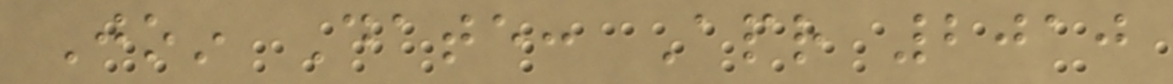Join Date: Apr 2010
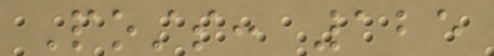Posts: 125
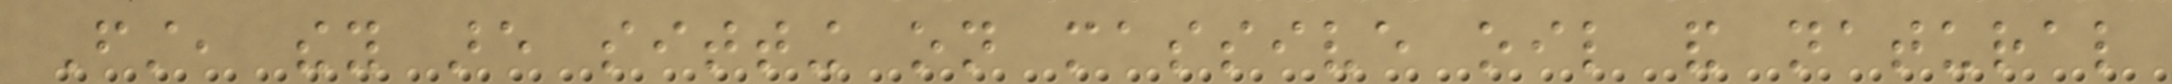First, they are sitting on massive oil and natural
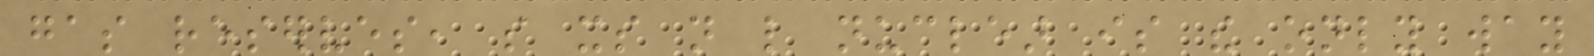gas reserves, so its not like nuclear is the only way
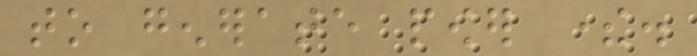to generate power there.
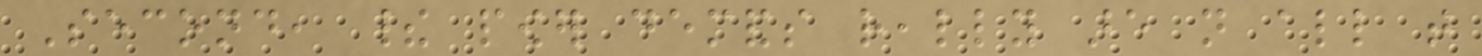Second, their power demands really are not all that
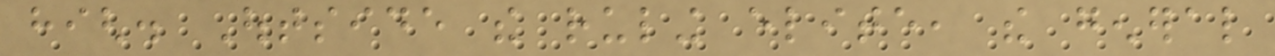high. Outside the ruling elite, the general
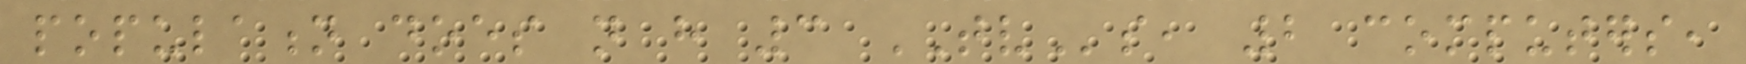population does not have 3 TVs, 2 computers,
